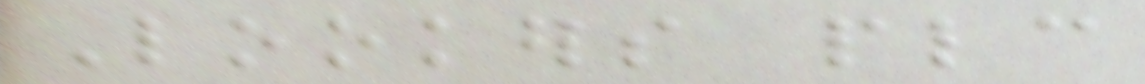Lookers plc
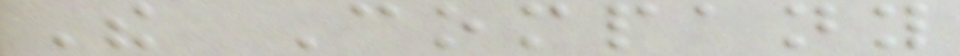The Company
